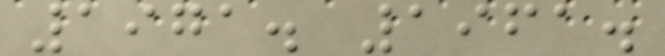1971. 1961.
